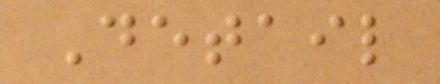Detail
